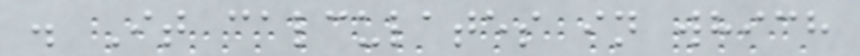. It calculates in which
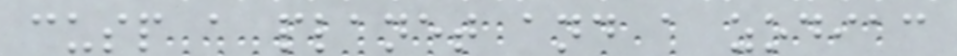cusp a planet and a zodiac
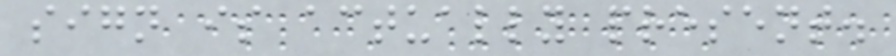sign is actually present.
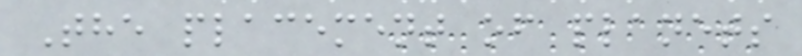The placement of planets
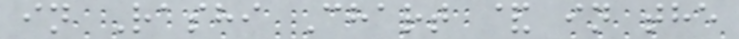in Rashi Chart & in the
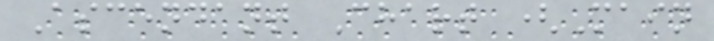Ascendant Chart (Main
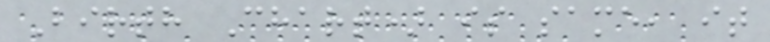Birth Chart) is same, it
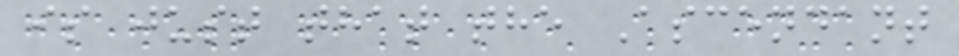is just that the Ascendant
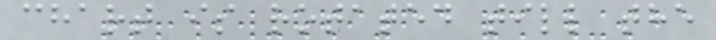chart is rotated till the
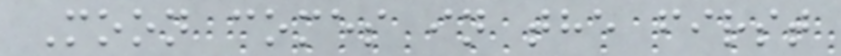Moon comes in the first
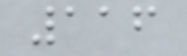116
